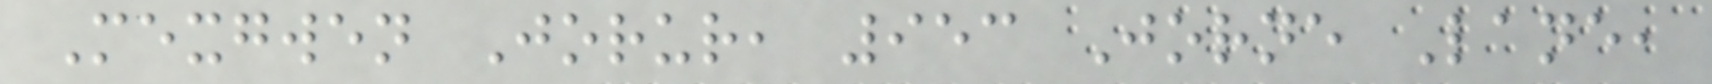Mexgwen Jorur, 953 Jorne Lane,
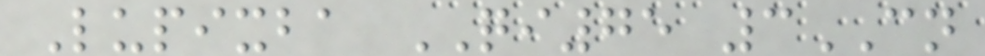Lupixba QI75 3CN
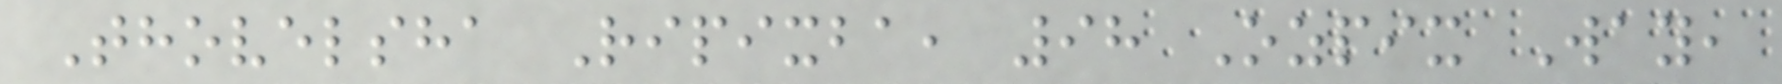Thovelsha Ripixba, 98 Ozpix Way,
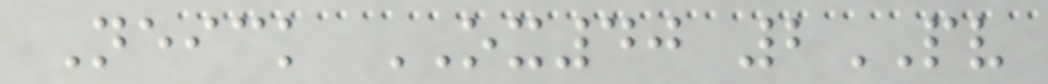Neick OX40 2PV
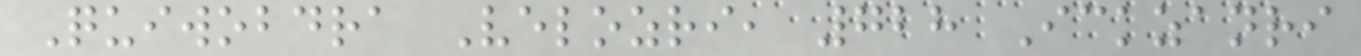Quiwobdra Velozri, 728 Ickzanri
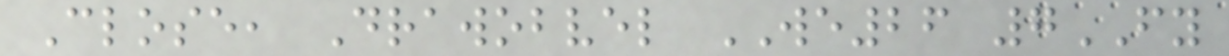Close, Drawobvel WE26 7FY
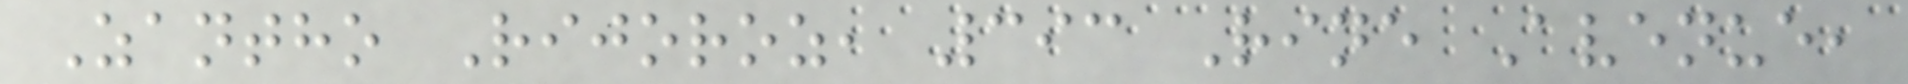Zantho Rijoroz, 393 Rine Avenue,
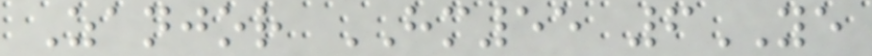Zanjor HM55 6YE
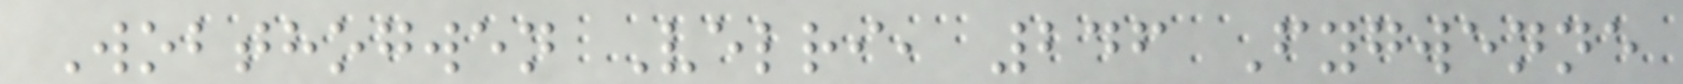Wobthogwen Velri, 246 Fygwenne
